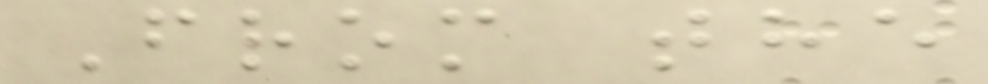From the
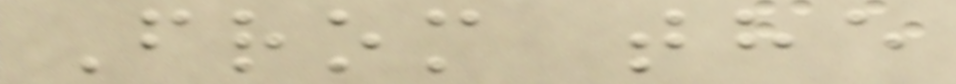From the
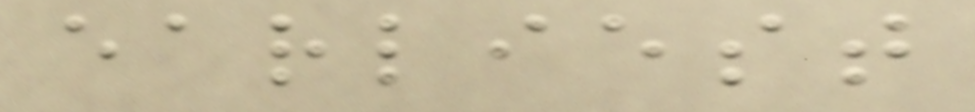earliest
